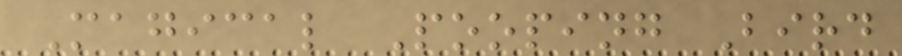Magical Pooping Bird
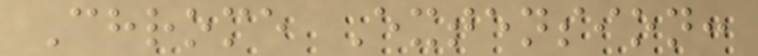Chrome Extension:
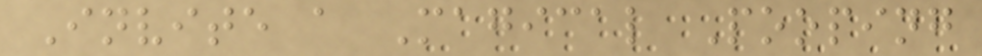Invite a Magical Pooping
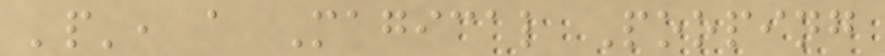'p', a Magical Pooping
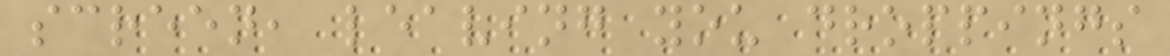screen, leaving you droppings
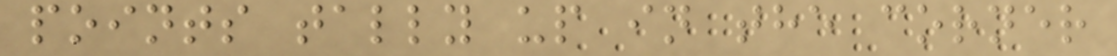points tally up in the corner
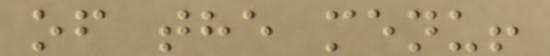of the menu!
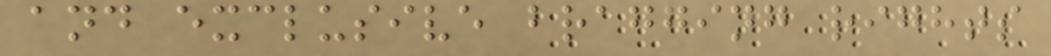and exclusive bragging rights
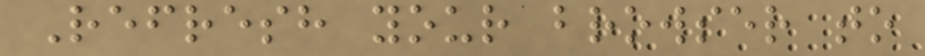Refresh your browser to
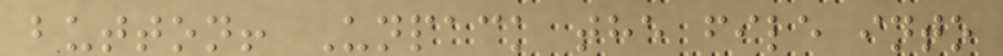button! Unpack the file into
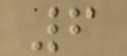6
